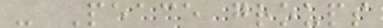- Peace groups
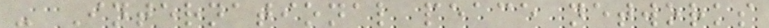- International peace networks
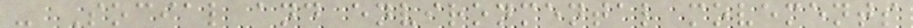- Social and environmental movements
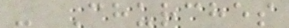- Churches
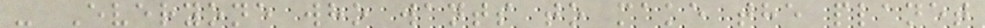- Everyone who wants to make the planet
